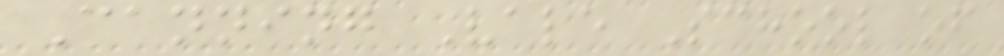Canning Vale School of
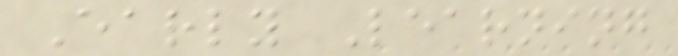Early Learning
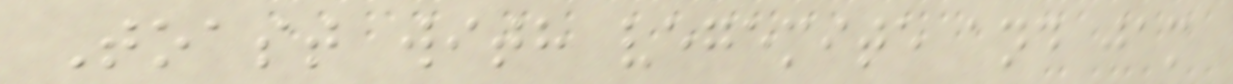Toast with vegemite and jam
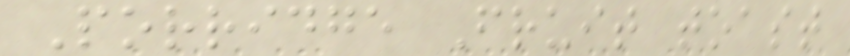Porridge Fruit toast
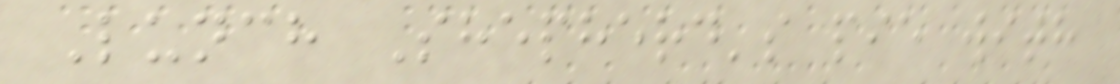Lunch Shepherd's pie with
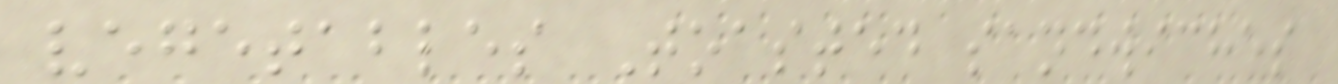vegetables Toasted sandwiches
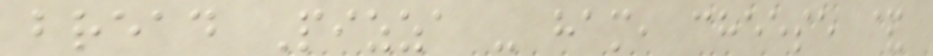bread Pizza - ham, cheese &
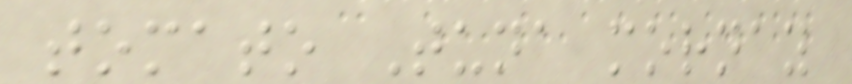tomato Tuna mornay
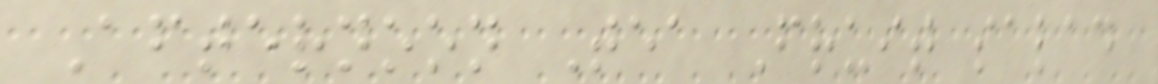Afternoon Tea Fruit salad
